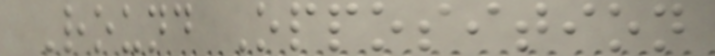Round Opposition
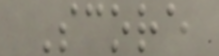Score
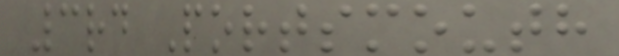3rd Portsmouth
